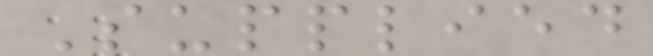Supplied
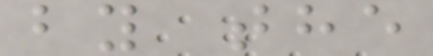by the
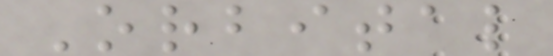Orbital
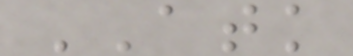ATK
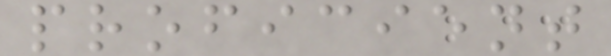proficient
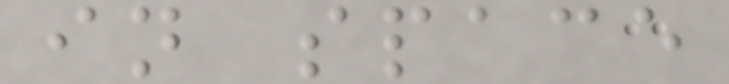in space
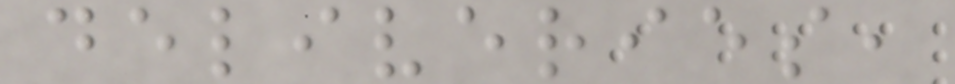deliveries,
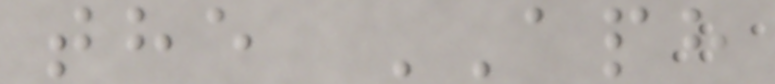the APH
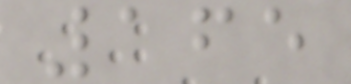165
